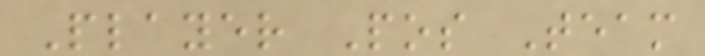Player Pos Team
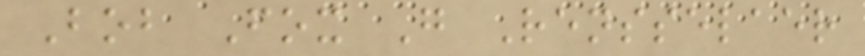Bob Fox G Rensselaer
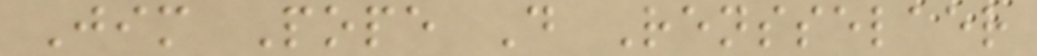Jim Pope D Rensselaer
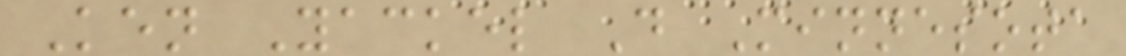Ken Yackel D Minnesota
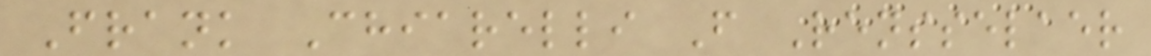Frank Chiarelli F Rensselaer
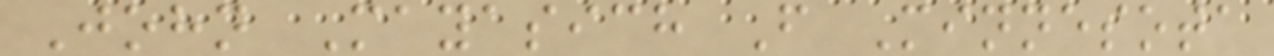John Mayasich F Minnesota
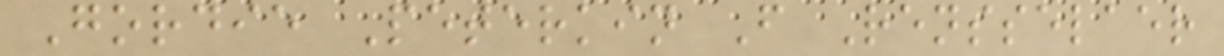Gordie Peterkin F Rensselaer
